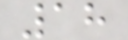18
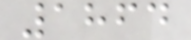1864
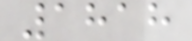1818
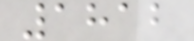1812
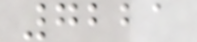7221
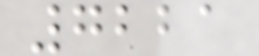7221
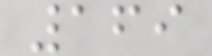169
